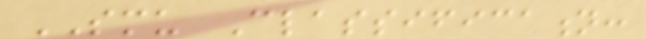SMU Classification:
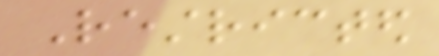Restricted
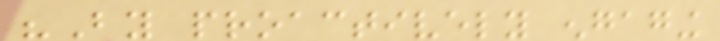"By proactively engaging
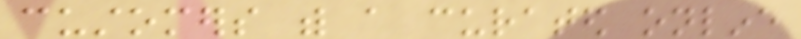customers with a curated online
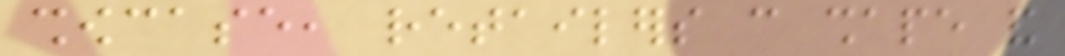showcase, retailers can shape and
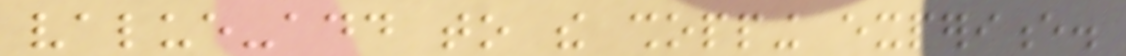value-add to the shopping experience.
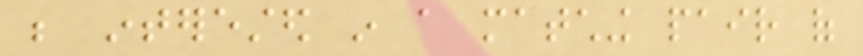be interested in a matching pair of
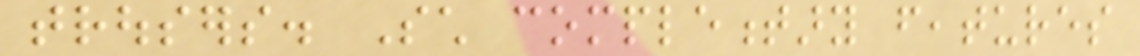trousers. Such complementary features
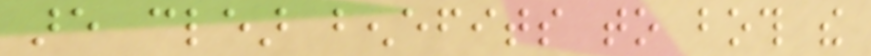are clear benefits to both the
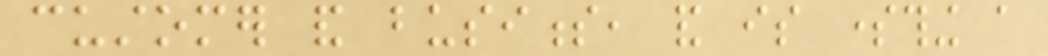customer and business, and is something a
